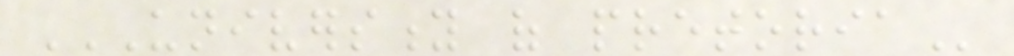UNIVERSITY OF PRETORIA
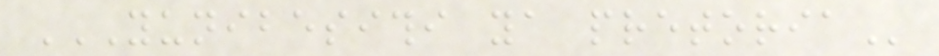YUNIBESITHI YA PRETORIA
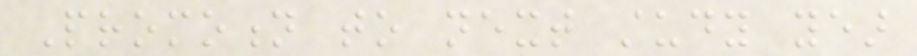Promotion to next study year
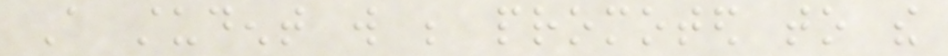A student will be promoted to the
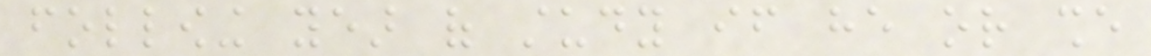following year of study if he or she
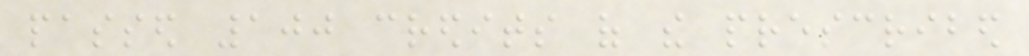passed 100 credits of the prescribed
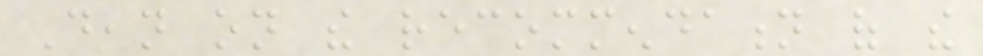Dean on the recommendation of the
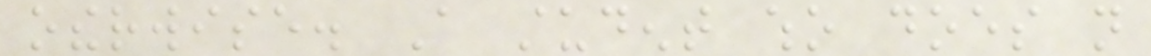otherwise. A student who does not
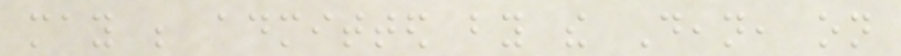may be admitted by the Dean, on
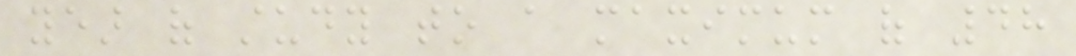year of study to a maximum of 48
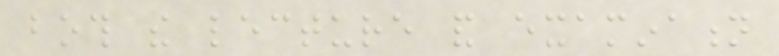both the lecture and examination
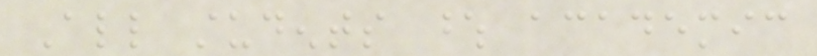All students whose academic
